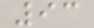93
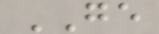GE
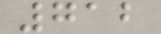712
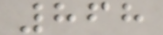868
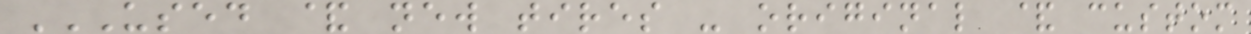USED & NEW TIRES - ORIGINAL & CUSTOM
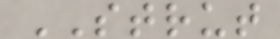STRUT
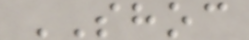SHOC
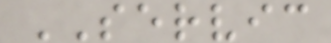SERVIC
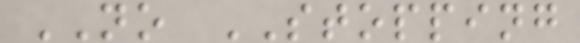NO STOPPING
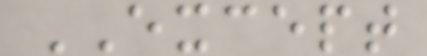EXCEPT
